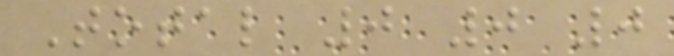Total 0 0 0
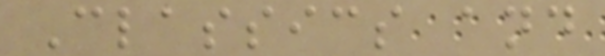Classics and
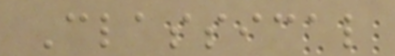Classical
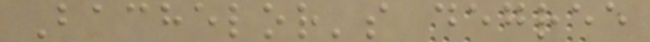Bachelor's degree
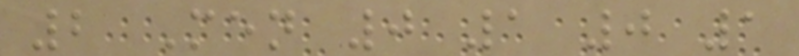2 Men 0 1 0 1
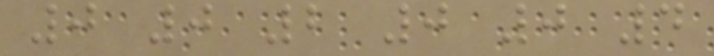0 0 2 0 0 4
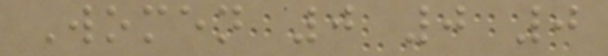Women 0 0 0
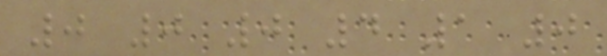0 0 0 4 1 0
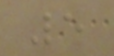5
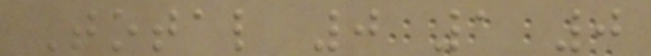Total 0 1 0
